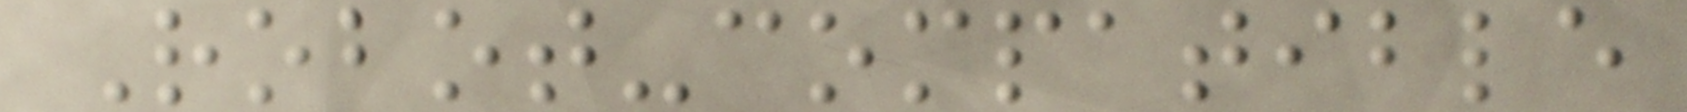Robot-compatible
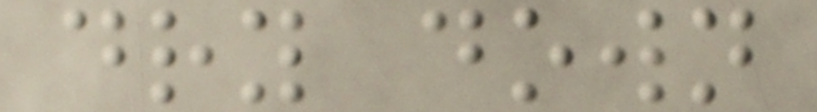dry down
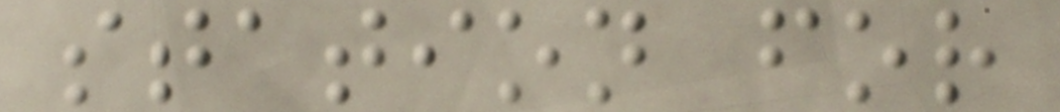station for
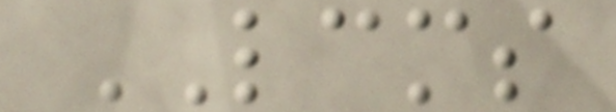LCMS
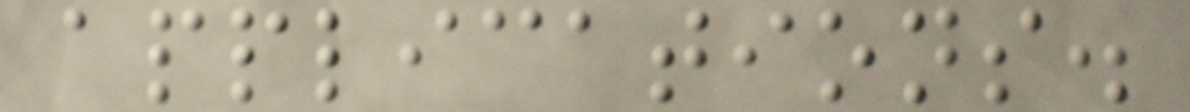applications.
